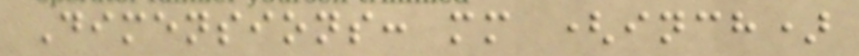Dimensions: mm (inch)
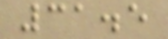31.5
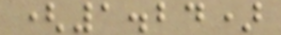(1.24)
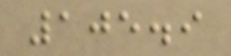105.9
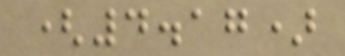(4.17)
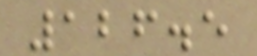126.5
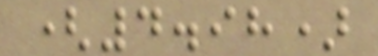(4.98)
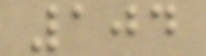104
